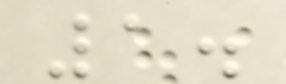1.
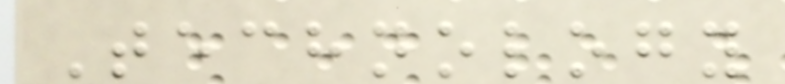Technology
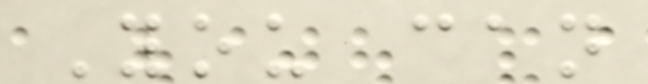You can
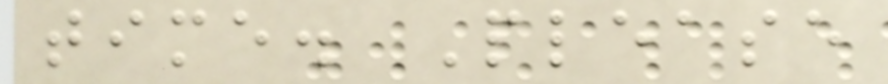time. Please
